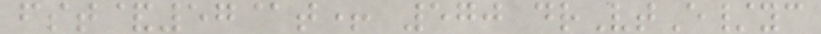fst&57@t+ 570 drVtE/yc
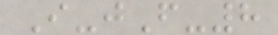I-jF-8
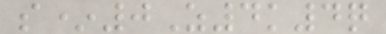s*0Z4k4q
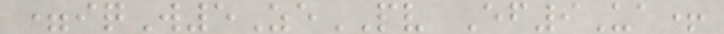=iqW5ZePV Ef9Ua+
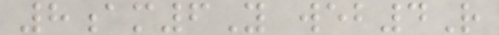8am6Y web4R
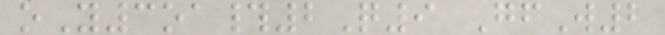oY3oa#2Q9 GfW2
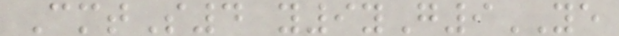CmtS4 y9yG9YE
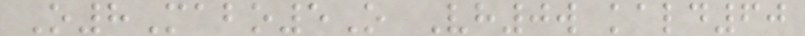O8Mabo5O Vh0w kald60
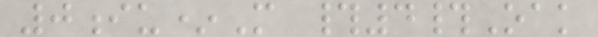0iu*M #4#Oak
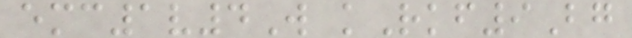emc1v4W kRkf9Bg
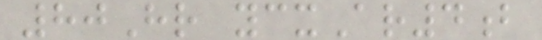80Hr ycxAr4b
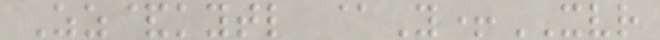Zz&kytl @Y+XVR
